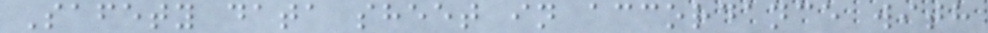Safety data sheet in accordance with
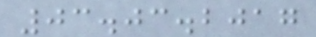03.03.2017
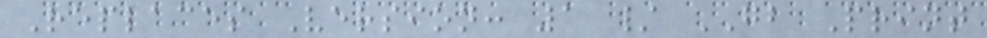Replaces Version: 1 / GB Print
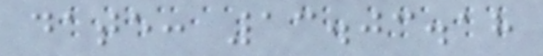date: 13.03.18
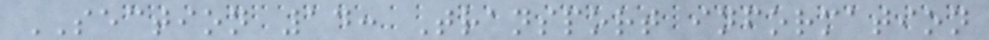SECTION 14: Transport information
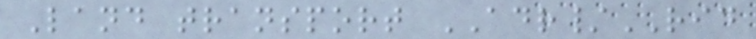Land transport ADR/RID
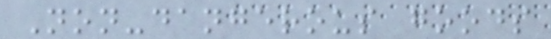Non-dangerous goods
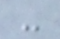-
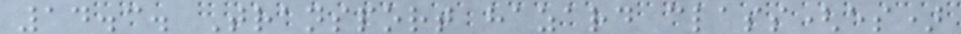14.3. Transport hazard class(es)
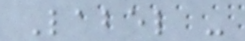Label -
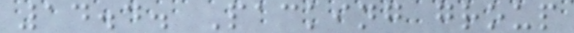14.4. Packing group
